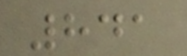841
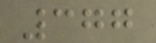377
